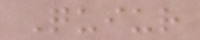Quiur
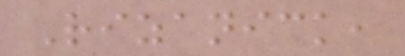Rizanick,
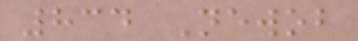834 Newob
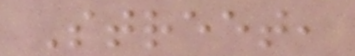Street,
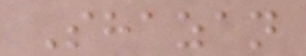Shazan
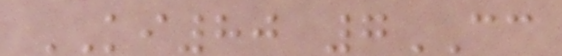KI80 7CC
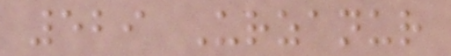529 Urzanur
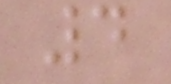4
